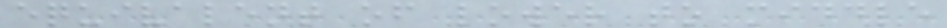equivalent of lower to middle
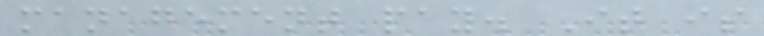management pay. It is
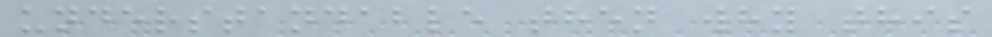understandable then why this
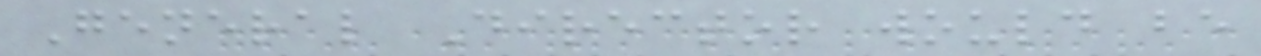General Director would be
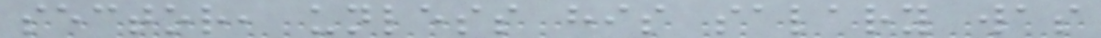sector, unless his salary was
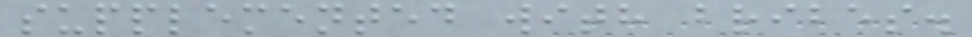supplemented with bribes.
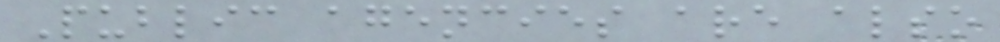Public agencies are also
